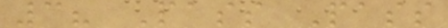3? Pass Pass
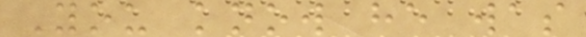You know he was
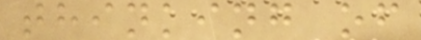thinking of
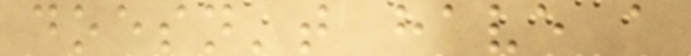doesn't have a
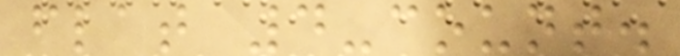flat 4-count.
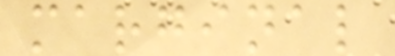marginal
